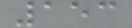153
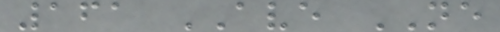161 AVE NE
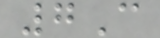7C
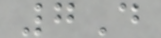7D
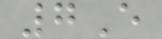7E
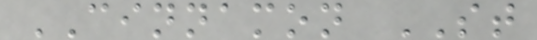CINNAMON ST
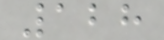128
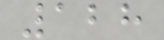128
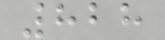828
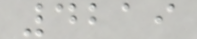4219
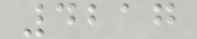4217
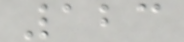123
